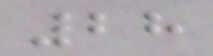28
